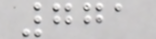771
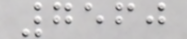7560
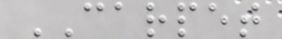CARPET
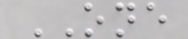ONE
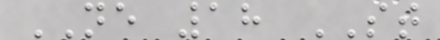NE 18 ST
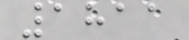1811
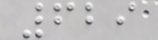629
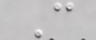C
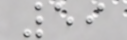59
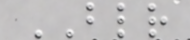BLR
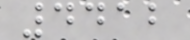4412
